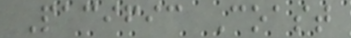Pacific Coast
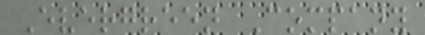Evergreen Company
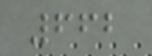662
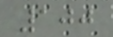100
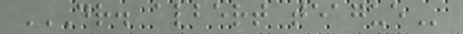DR. ALBERT TEAGUE
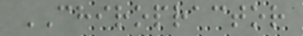CHIROPRACTOR
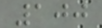100
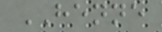HENNE
